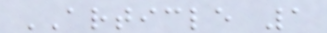ARTICLE 1
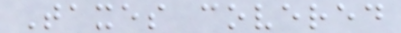Taxes covered
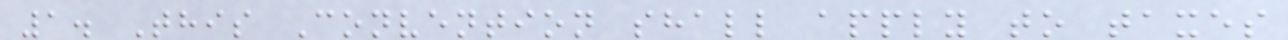1. This Convention shall apply to taxes
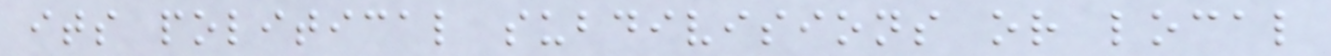its political subdivisions or local
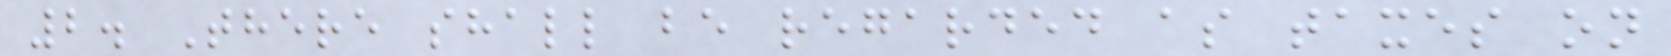2. There shall be regarded as taxes on
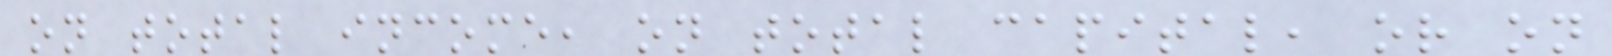on total income, on total capital, or on
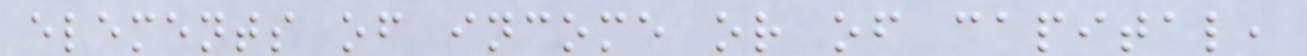elements of income or of capital,
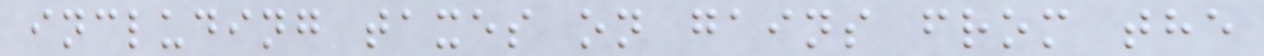including taxes on gains from the
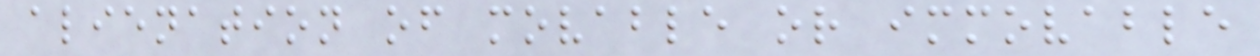alienation of movable or immovable
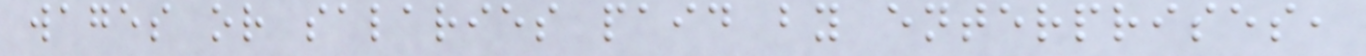wages or salaries paid by enterprises,
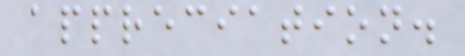appreciation.
